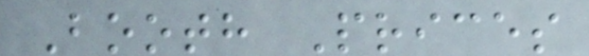Booth Prices
